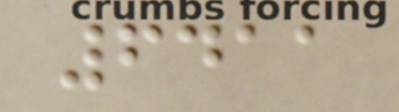6411
